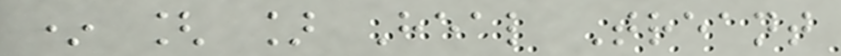* [ ] Heal Treant
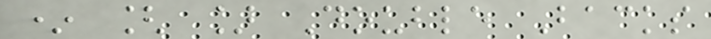* [ ] Double Backs
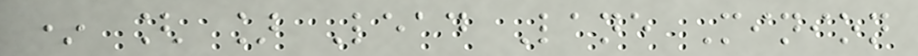* [ ] Lead Lane Minion
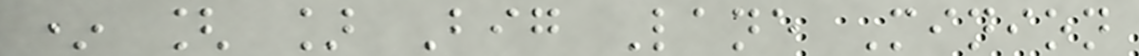* [ ] Big Lane Minion
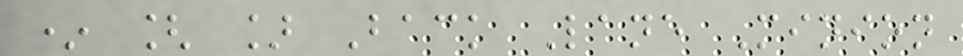* [ ] Back Lane Minion
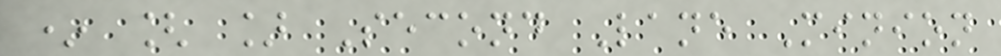* [ ] Second Lane Minion
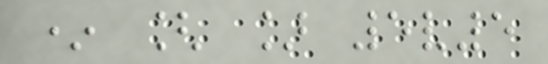* [ ] 5v5
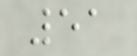51
